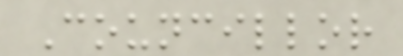Councillor
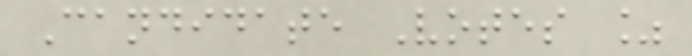Candidate Votes %
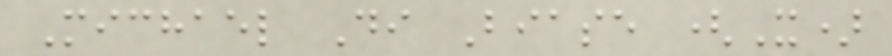Michael Di Biase (X)
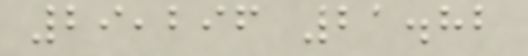29,296 21.82
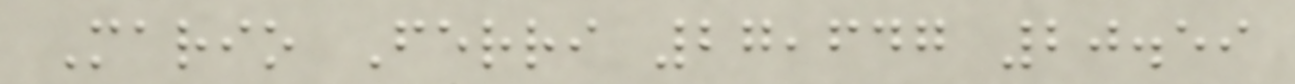Mario Ferri 27,647 20.59
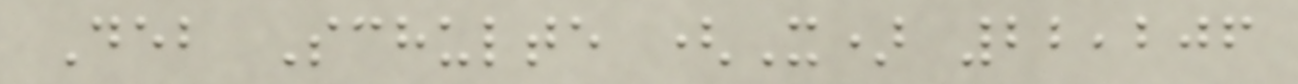Deb Schulte (X) 22,206
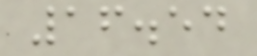16.54
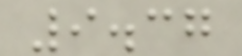9.37
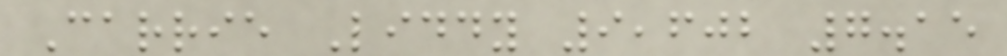Carrie Liddy 9,602 7.15
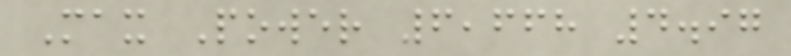Max Power 6,668 4.97
